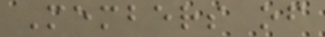Members of
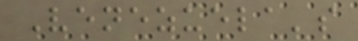Venezuela's
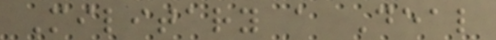Military a Deal
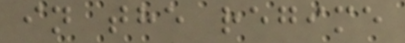in the regime
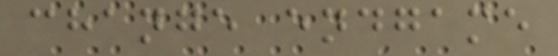change endgame
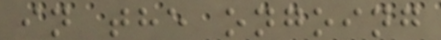in the ongoing
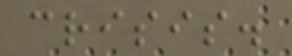crisis.
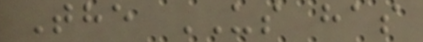The US has
